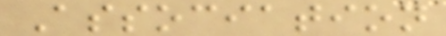Association
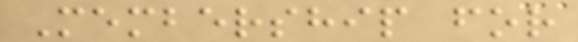Membership for
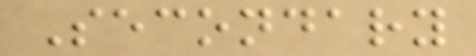Secondary
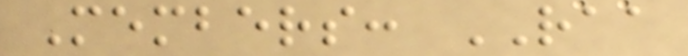Members: RAA
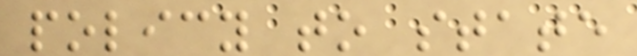policy to state
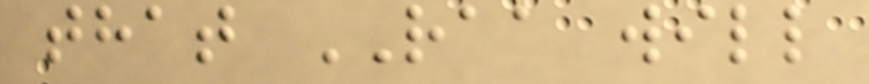that RAA will
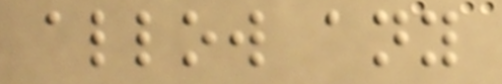allow any
